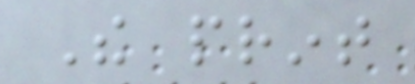The print
